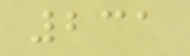231
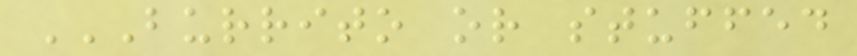BURRITO OR STUFFED
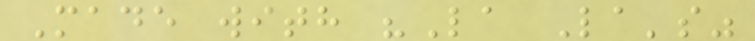Made with "La La's"
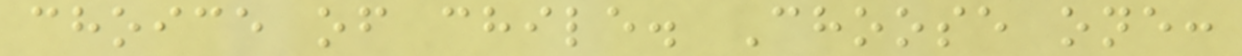choice of chile. Choose one:
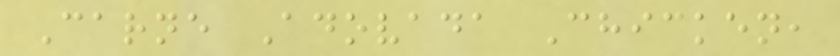Carne Adovada Chicken,
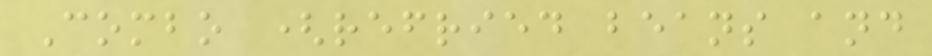Combo (refried beans and
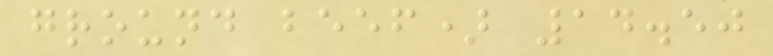ground beef) 14.50
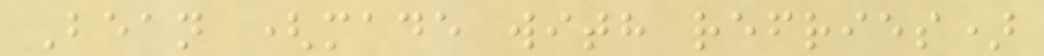Bean (made with refries)
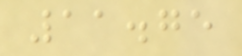11.75
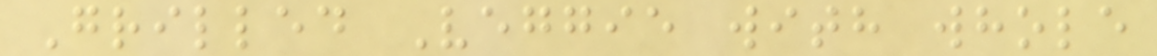Grilled Veggie with whole
